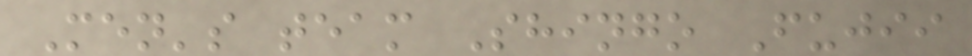Men's team Shingo Fujii
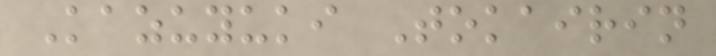Kazuyuki Tokairin
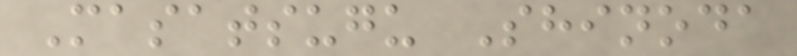Masatsugu Shinoda
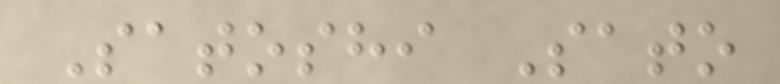Satoshi Sato
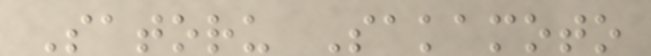Satoru Sakamoto
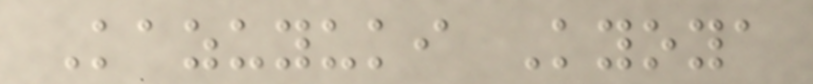Kazuyuki Kyoya
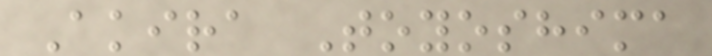Akira Toyoshima
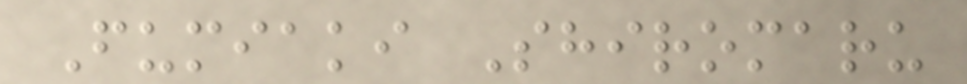Fumiaki Shiromaru
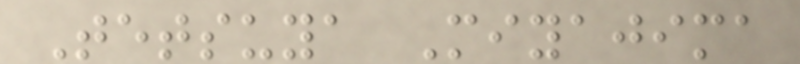Tetsuya Miyajima
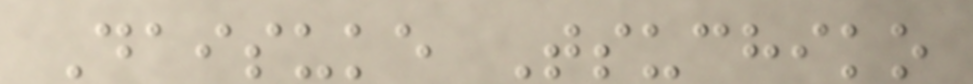Daisuke Tsuchiko
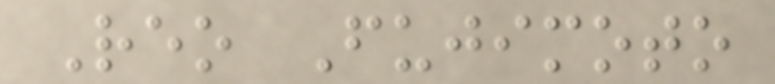Reo Fujimoto
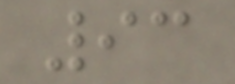93
